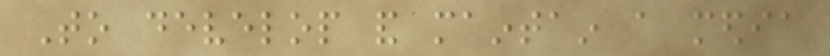To develop and maintain a media
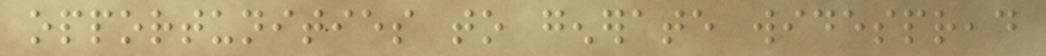opportunities to generate widespread
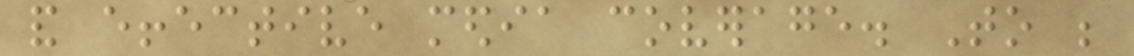and effective media coverage. To be
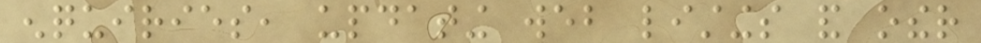enquiries, updating web listings and other
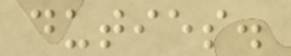duties.
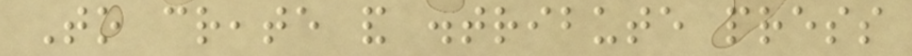To create and distribute press
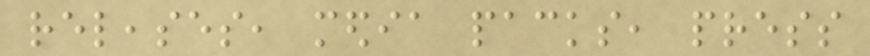releases, media packs, press
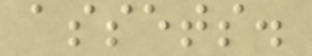assets.
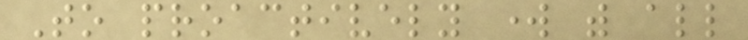To proactively work with all
